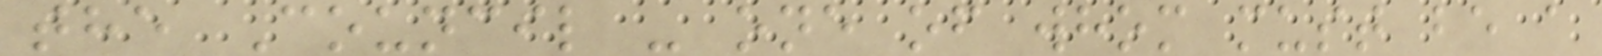the Council - one of whom must be a
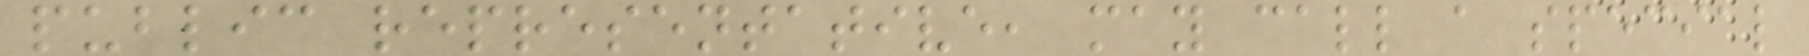public representative, may call a special
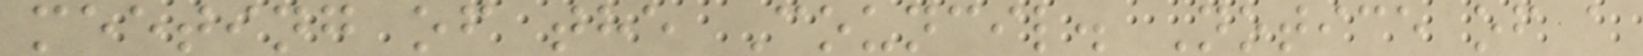meeting of the Council. Notice of a
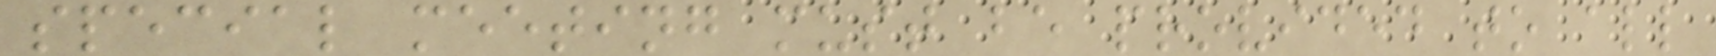special meeting must be provided to all
